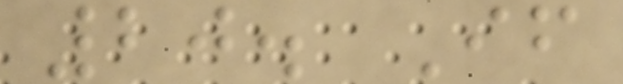20. If
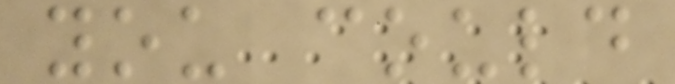you could
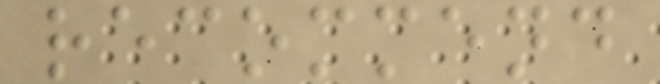recommend
